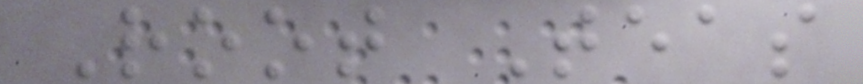Root Teas
